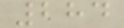284
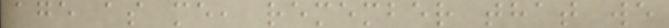age as me, remember that we
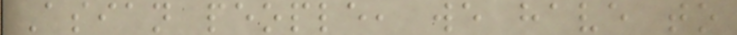Asian people, we have to
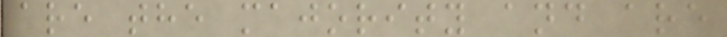are the majority and are
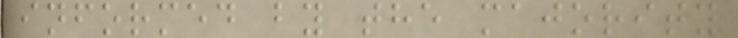informed by the majority
